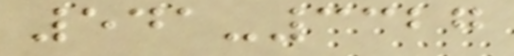541-3327
